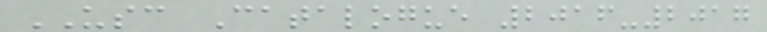USC Catalogue 2016-2017
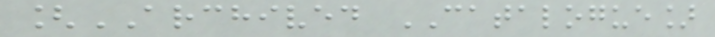[ARCHIVED CATALOGUE]
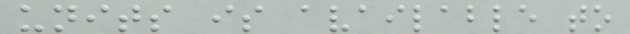units is available to
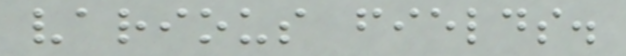various fields.
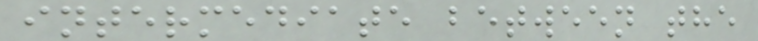intermediate between the
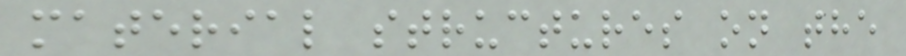material structures on the
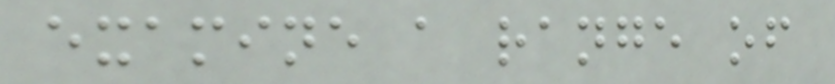examine a range of
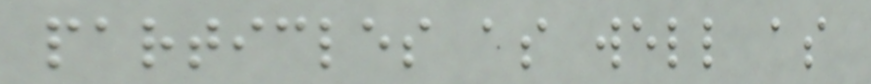particles as well as
